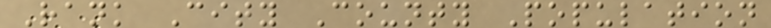Rank City County Population
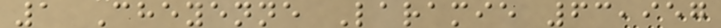1 Cheyenne Laramie 63,957
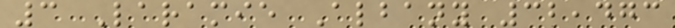3 Laramie Albany 32,473
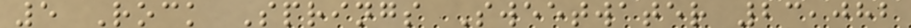5 Rock Springs Sweetwater 23,082
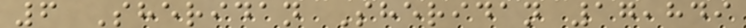6 Sheridan Sheridan 17,849
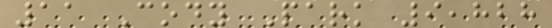11 Cody Park 9,828
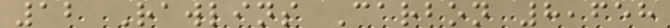12 Rawlins Carbon 8,658
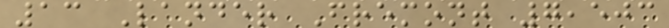13 Lander Fremont 7,503
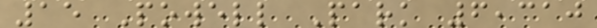15 Powell Park 6,310
